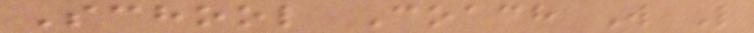School Coach W L
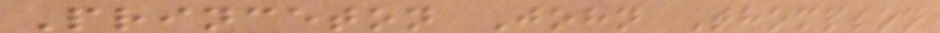Princeton John Thompson
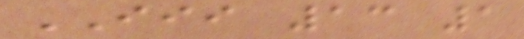III 13 1
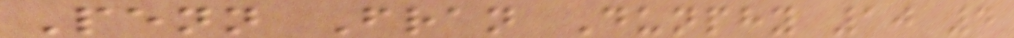Penn Fran Dunphy 10 4
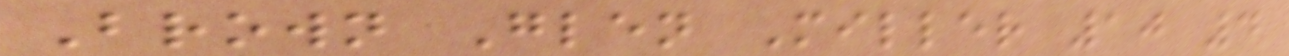Brown Glen Miller 10 4
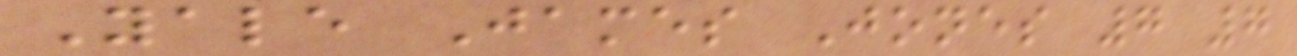Yale James Jones 7 7
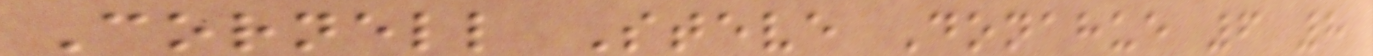Cornell Steve Donahue 6 8
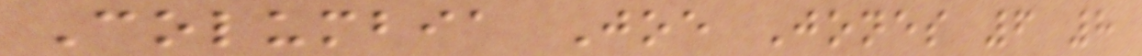Columbia Joe Jones 6 8
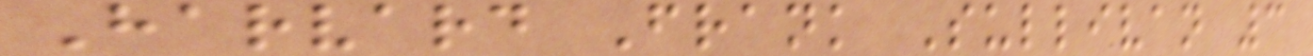Harvard Frank Sullivan 3
